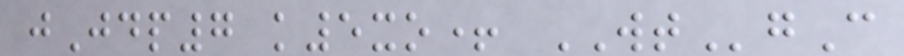jJdp7 k5xo+ WTgC
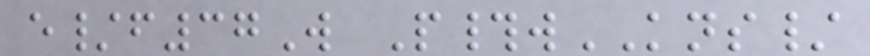e/f37W P#wKNS/
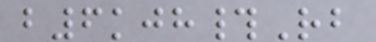b6kjh#Rb
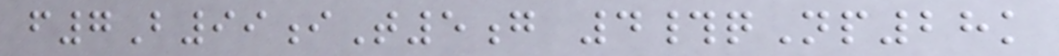f7B99iT5g 4#qNp28k
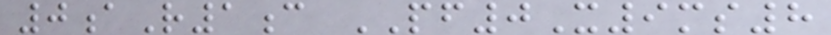0aR1c PF0X9ms8
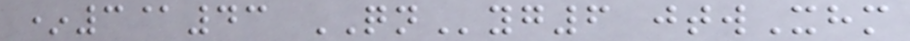*3@43 QNyg6 jtwXhm
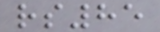rs85
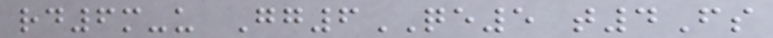rd6m-u Gg6QE5 t4Fs
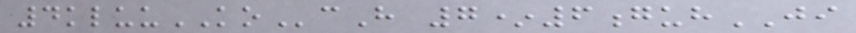4kluuKOcH 7*6guhJI
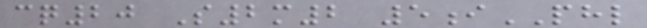cq20 S2m2 5iPHL
